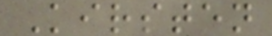Kirsten
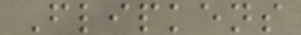Flipkens
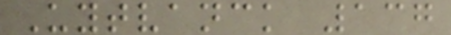Uytvanck 137
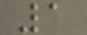1
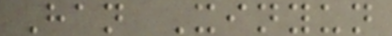Han Xinyun
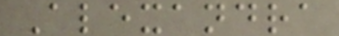Alexandra
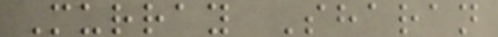Murray Sharan
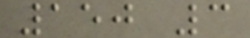150 3
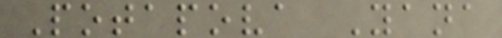Potapova Yana
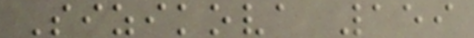Sizikova 159
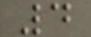4
